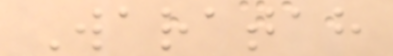Waratah
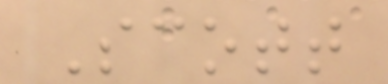Scott
